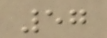57
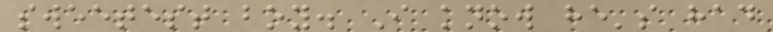sweetest boy. I know he's had
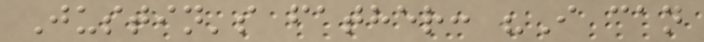Justin's father: "I can
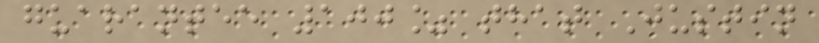guarantee 100% that Justin
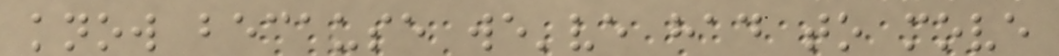know because we've had to move
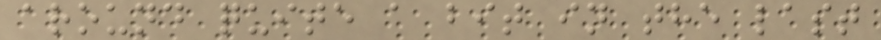around quite a bit in the last
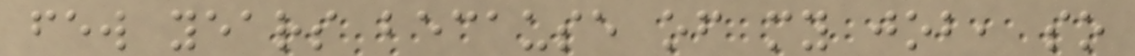few years because of my job, so
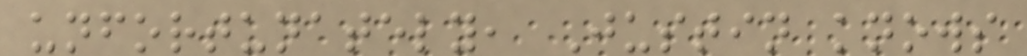unfortunately, Justin knows
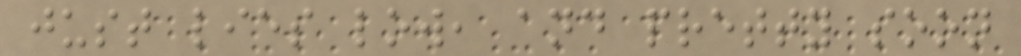just lies low, and pretty soon
